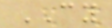CY
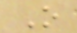O
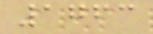1763
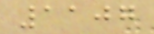1107
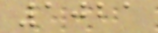1021
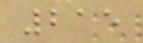215
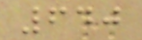640
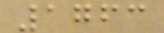1763
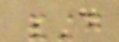D
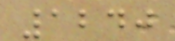1240
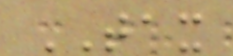TAX
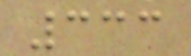333
